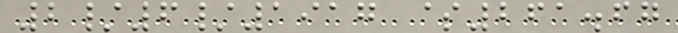2/6/1917 $261.67
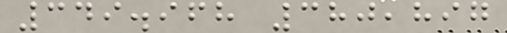349.968 380,897
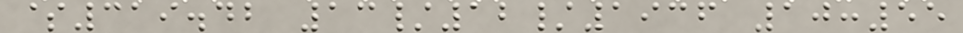$319.42 13/12/1936 10:55
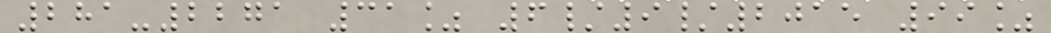281-2271 31% 6/9/2015 99%
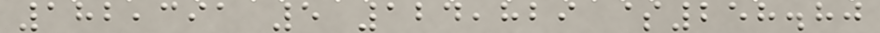182,391 5 124,829 $258.80
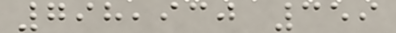798,930 359
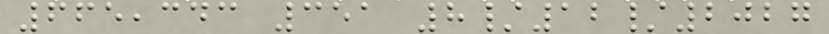665,343 351 8/12/2027
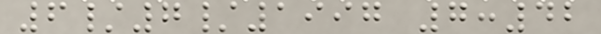6/7/1997 7:42
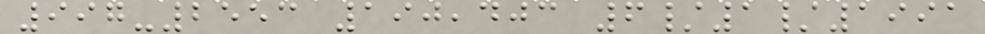997-2553 190,403 6/1/1991
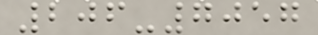206-7057
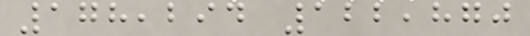178,294 122,870
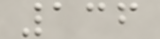136
